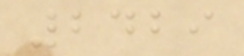2429
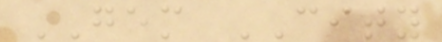GEM CITY
